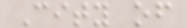City of
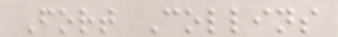Fort Collins
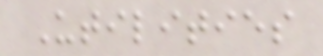Utilities
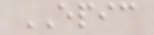EPIC
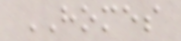HOMES
